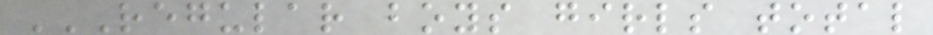REGULAR BOYS GIRLS TOTAL
